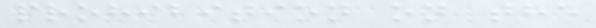prohibition on the
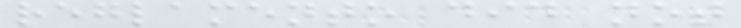reglamento did not
